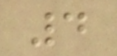4
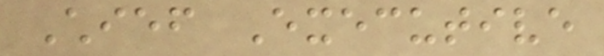Chief Executive
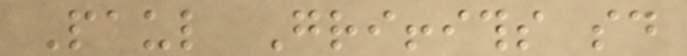Paul Griffiths said
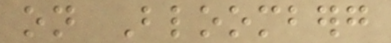on Bloomberg
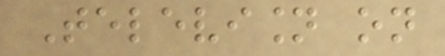Television on
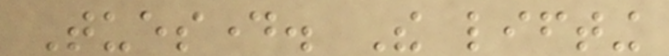Tuesday. The lifting
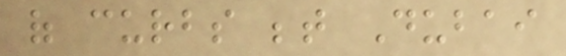of curbs between Dubai
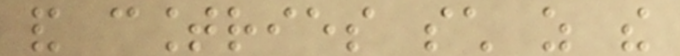and countries such as the
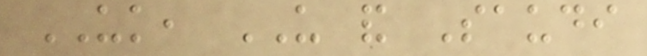UK, US and Saudi
